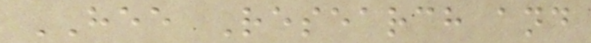HEE Research and
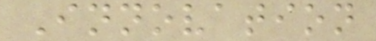Innovation
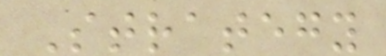Strategy
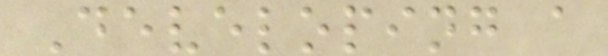Developing a
